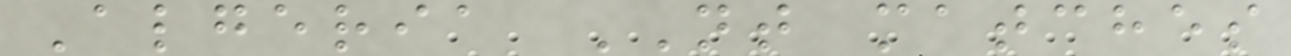Algeria NT matches
